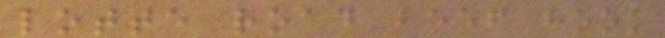lotte road beef hook
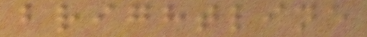brightline
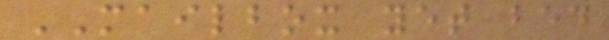MAILBOX yet bed
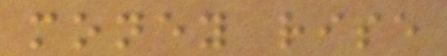money rise
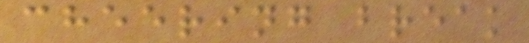cheering break
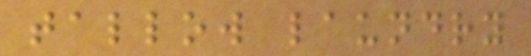tallow laundry
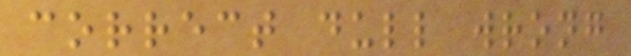correct dull wrong
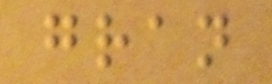gran
